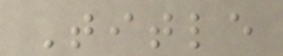Title
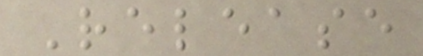Release
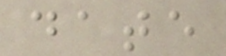date
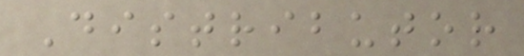Distributor
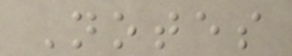Notes
